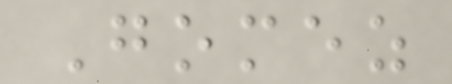Gomez
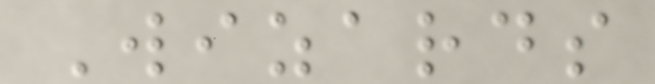Wizards
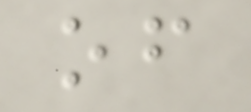of
